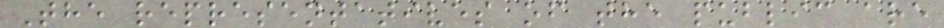The representatives of the public are
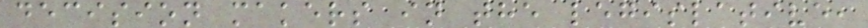decision makers in the legislative,
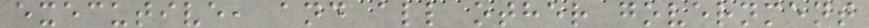executive, and all other government
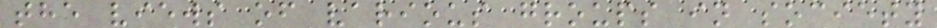the views of various groups in society
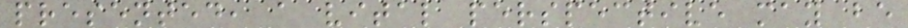presented, a vital perspective may be
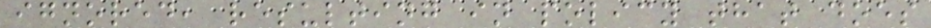ignored, resulting in policy that does
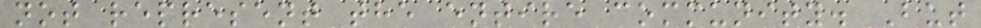not represent the entire community. But
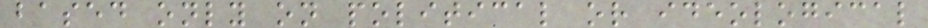based only on political or ideological
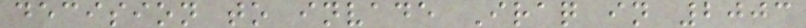decision to invade Iraq in 2003
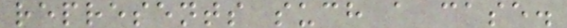represents such a case.
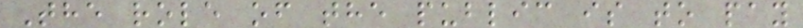The role of the public is to pay
